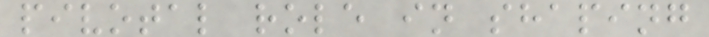pivotal role in shaping
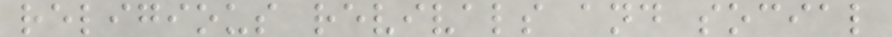religious revivals and social
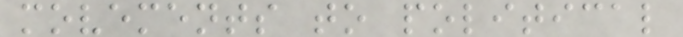movements to political
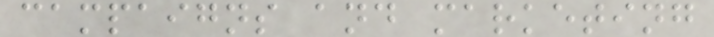campaigns and marketing
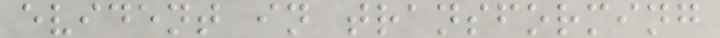evident in transforming
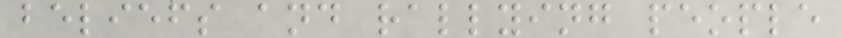beliefs and rallying people
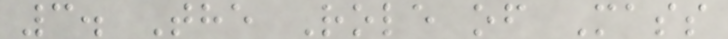3. The Role of Mass
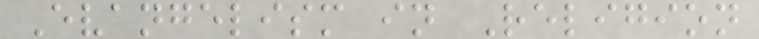Evangelism in Religion
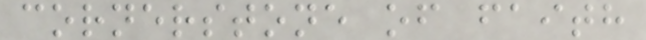cornerstone of faith
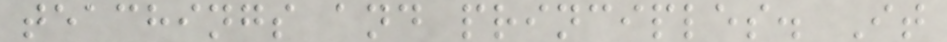teachings and principles. It
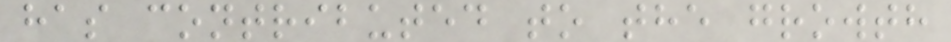has contributed to the growth
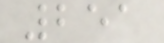251
